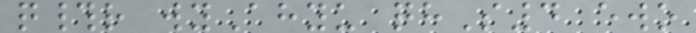q#r wyAhyu qhS4 ewo
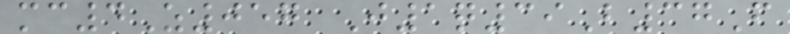mc4Z057 J1q39B37F
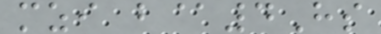mzi b@4Hs
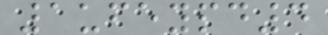1ufeypd4
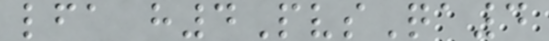lfa h4PvsQa4
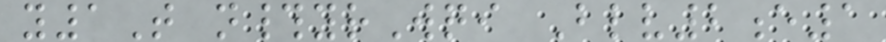y1T n#yrWqi Blv2e1
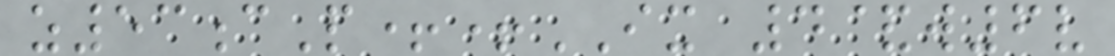z53cP++IX 4&w6v
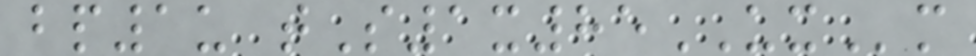bp1u tS1x85UXm
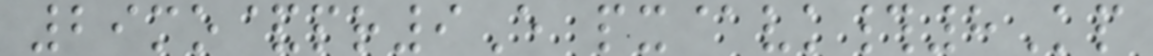29mo&pr9E px@vk#8Kp
